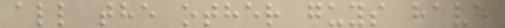all the other guys have
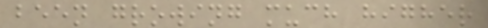been growing much higher
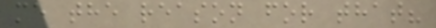me the reason for that?
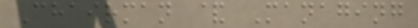Chairman & Managing
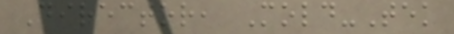Director, Mold-Tek
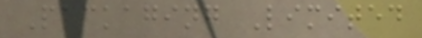Packaging Limited
